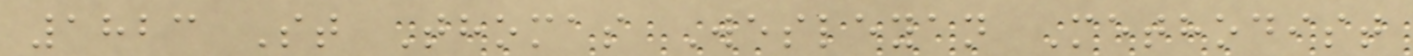1823 St Thomas Wesleyan Methodist
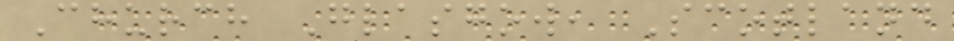Church Glasgow, Scotland
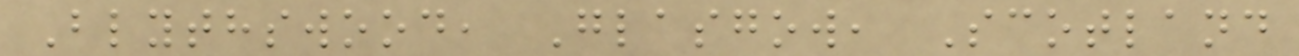Blythswood, Glasgow, Scotland
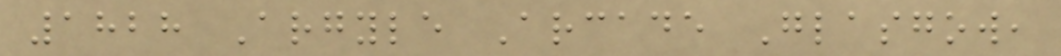1828 Argyle Arcade Glasgow,
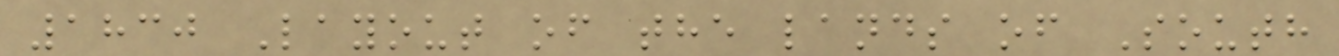1830 Layout of the lands of South
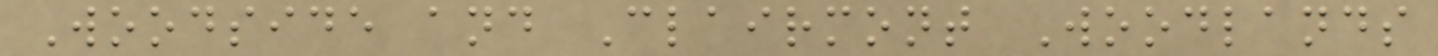Woodside and Clairmont Woodlands
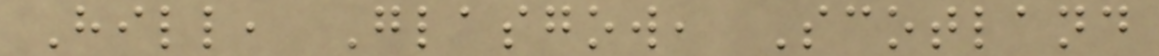Hill, Glasgow, Scotland
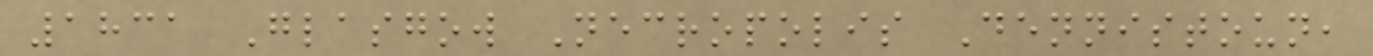1831 Glasgow Necropolis Dennistoun,
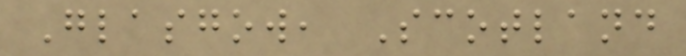Glasgow, Scotland
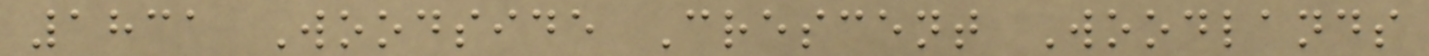1831 Woodside Crescent Woodlands
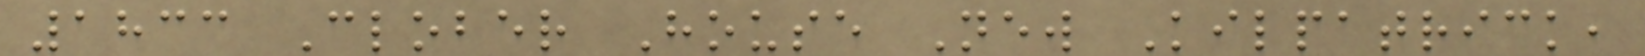1833 Clober House New Kilpatrick,
